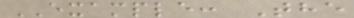EXAMPLE: The
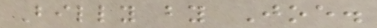Billy by Joe.
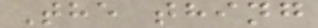The thing
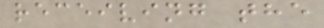receiving the
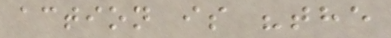action is "the
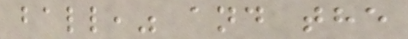ball," and the
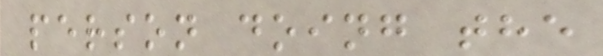person doing the
